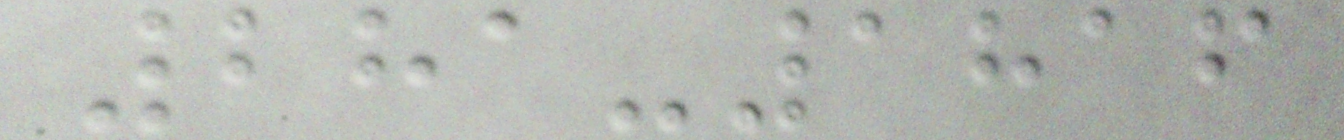281-1816
